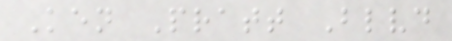Ken Pratt Blvd
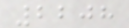2208
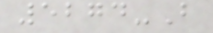5274-B
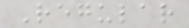Regular
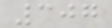307
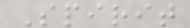Spirit
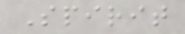Spirit
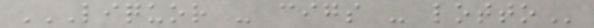LIQUOR - CIGS - LOTTO
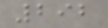292
